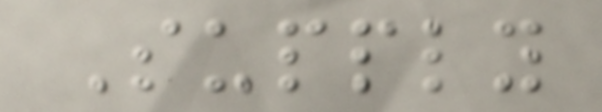Supply
